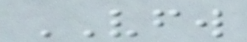VFW
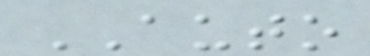AUTO
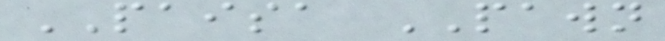PAISA PAWN
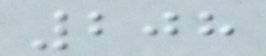208
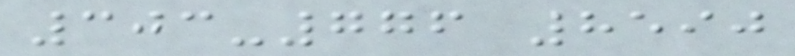303-776 8590
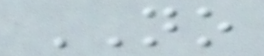NO
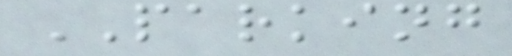PARKING
